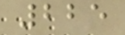225
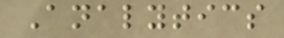Analytics
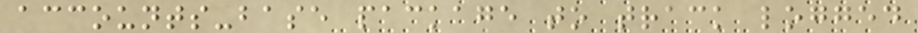accounts-base package to track logged
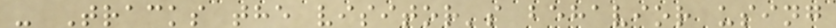- Tracks the visitor's behavior using
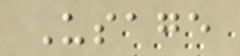Usage
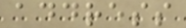address
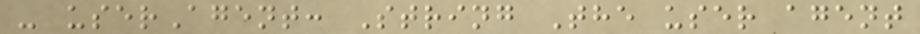- userAgent: String The user agent
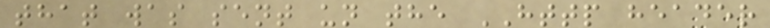that was sent un the HTTP header
